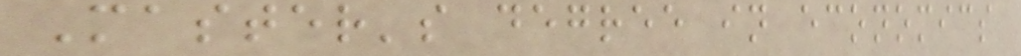Master's degree in economics
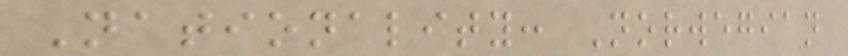Nationality: Norwegian
